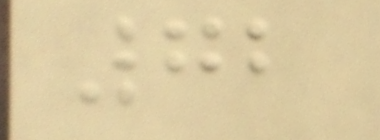72
